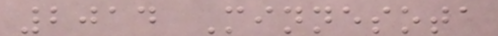2014 Minnesota
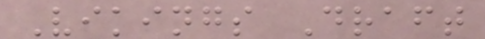Vikings Draft
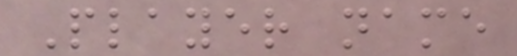Player name
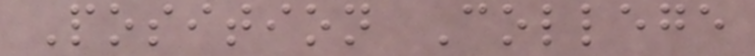Position College
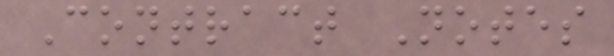Contract Notes
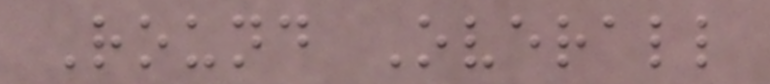Round Overall
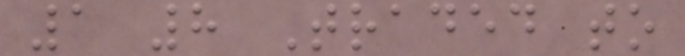1 8 Traded to
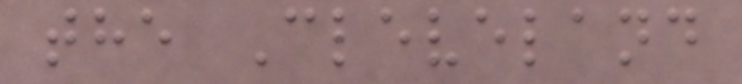the Cleveland
